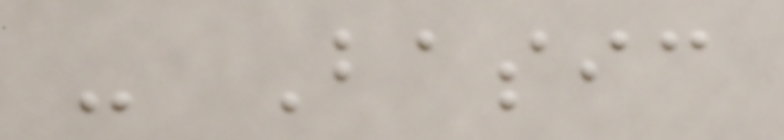- Basic
